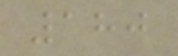180
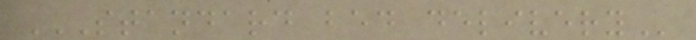STANDARD BED DELIVERY
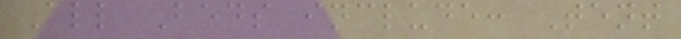All Beds include: Tent
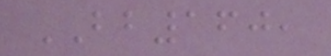BB160,
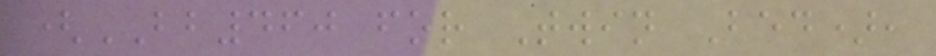(BB460 for Twin Bed),
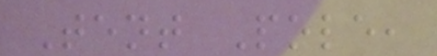Tent Pole,
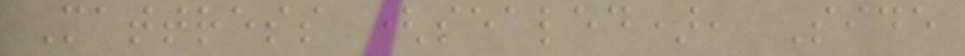Mattress (sealed), Side
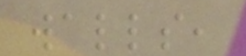walls,
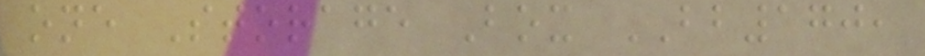one Storage Box BB170,
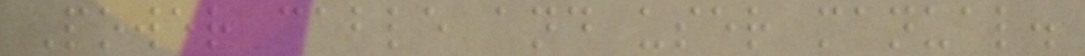Power cable and user manual.
